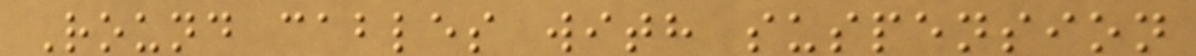Round cables with suspension
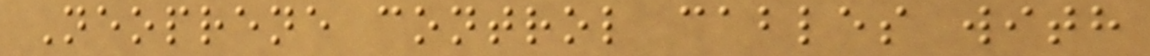Neoprene control cables with
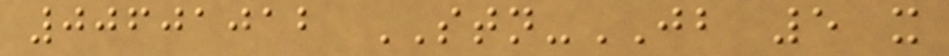00601012 STN-JB 5 x
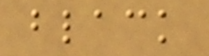black
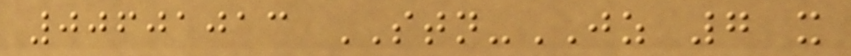00601013 STN-JZ 7 x
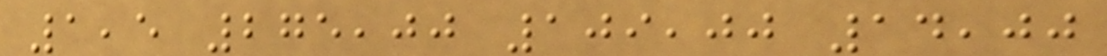1,5 275,00 109,00 14,00
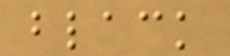black
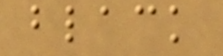black
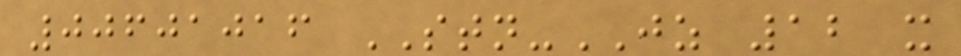00601016 STN-JZ 12 x
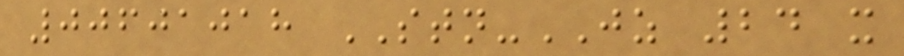00601018 STN-JZ 24 x
